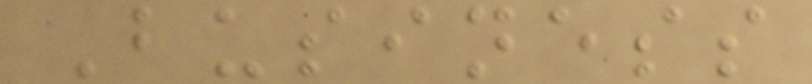Business
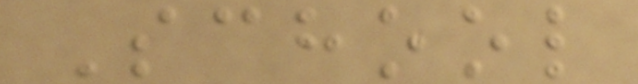School
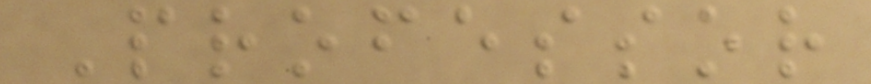Professor
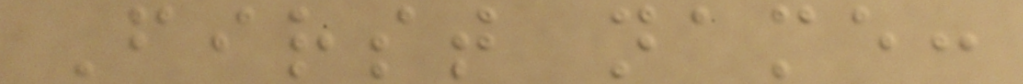First name:
